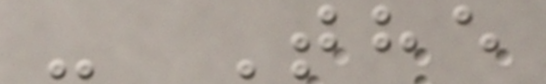- The
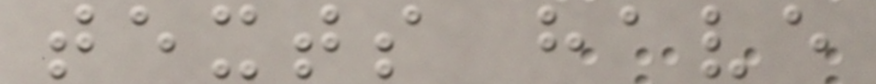texts have
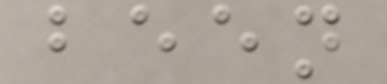been
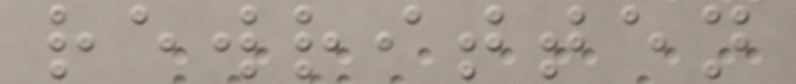rewritten
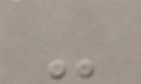-
